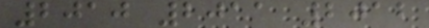2010 2011 2012
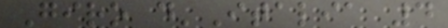Giro d'Italia 4
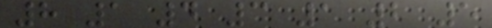8 1 4 3 1 2 5
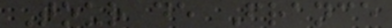Tour de France
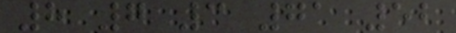8 7 3 71 52
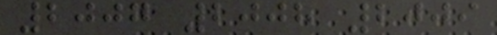2007 2008 2009
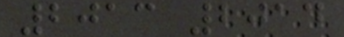2013 2014
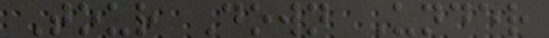Tour Down Under
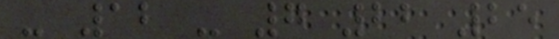- 12 - 7 22 25
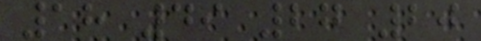18 49 27 20
